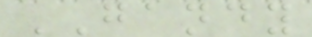GANDY
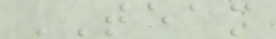TEAM
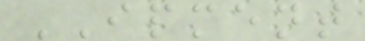IPMENT
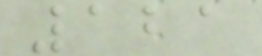121
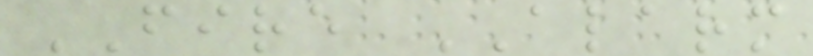FIRE ALARM
